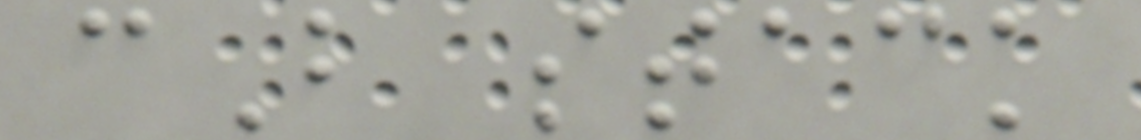cB stack
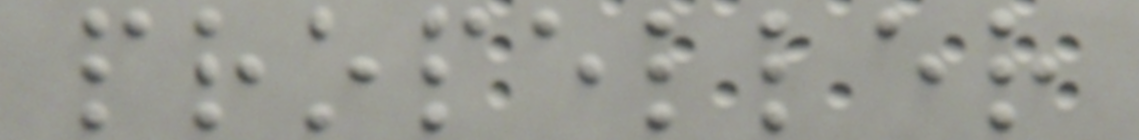propeller
